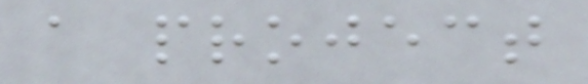a project
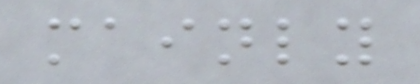mainly
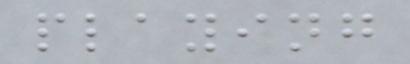playing
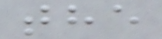the
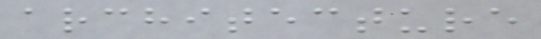architecture
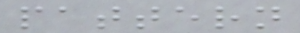pattern
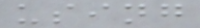using
